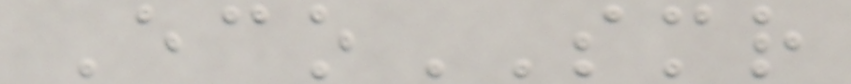EcoSMR
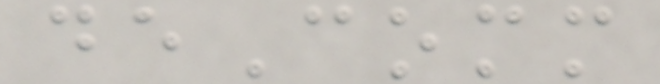deComm
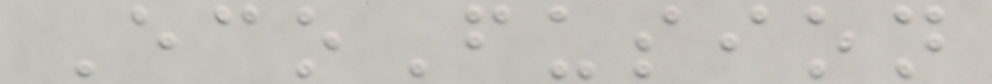EcoFusion
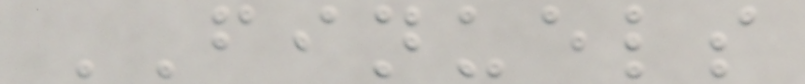FINUELS
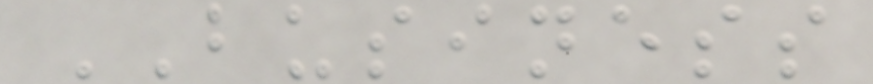BUSINESS
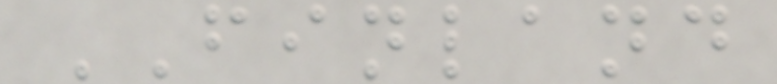FINLAND
